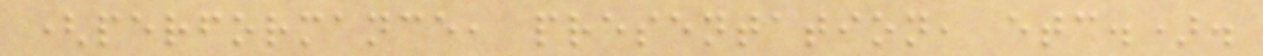(performance, presentation, etc.).
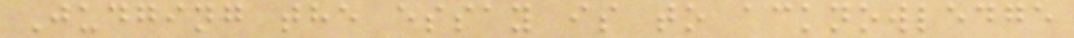Judging the essay is to acknowledge
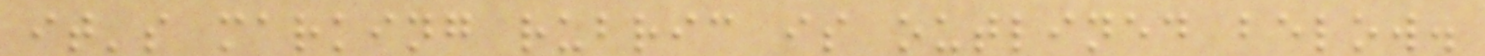it's marking rubric is outlined below.
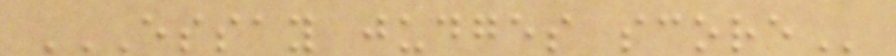ESSAY JUDGES SCORE
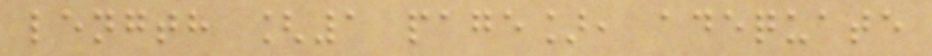length [1 page], adequate
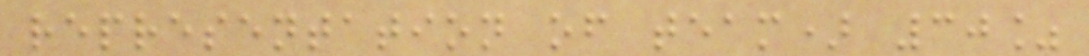representation of team) 30%
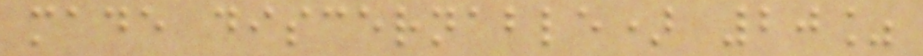made discernable) 20%
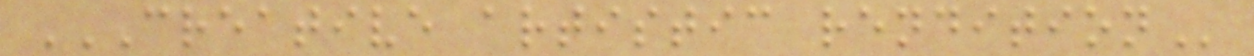CREATIVE ARTISTIC RENDITION
